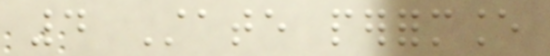4 State performance
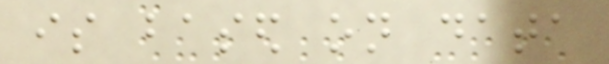is based on data
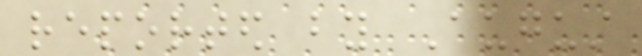reported by August
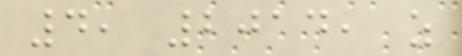4, 2014, as
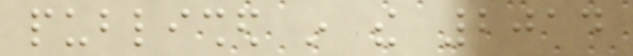published in the 2014
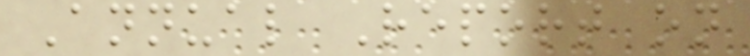Annual Report on
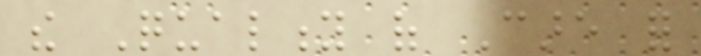the Quality of Care for
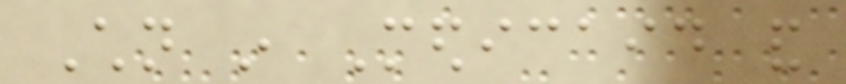Children in Medicaid and
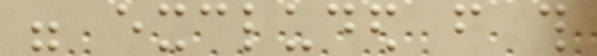were excluded from this
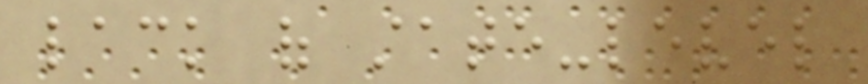lack of state-level
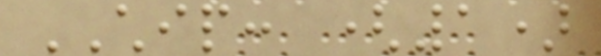CHIP: (1)
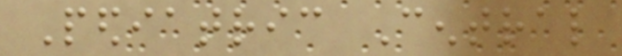Pediatric Central
